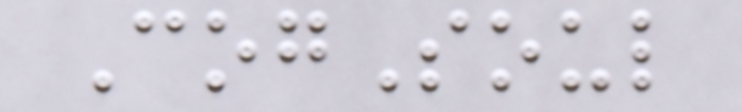CogSoul
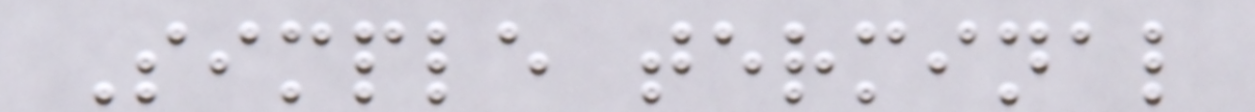Simple terminal
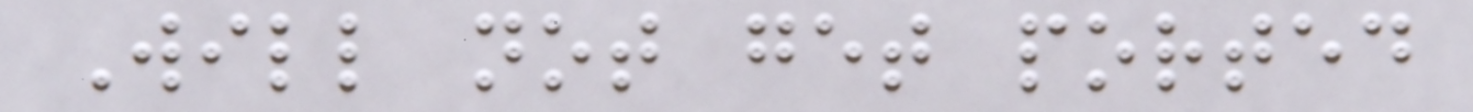Will not get ported
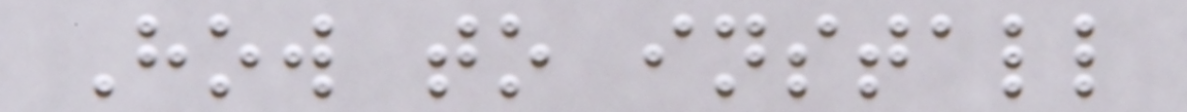How to install
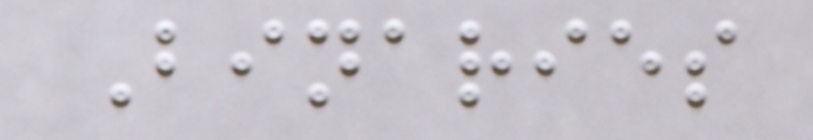Binaries
